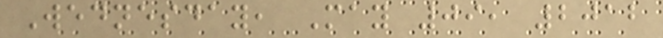Wednesday, May 09, 2012
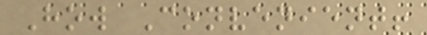How Convenient!
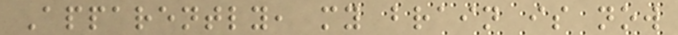Apparently, my brain is now
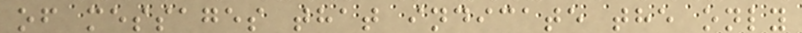of messages that indicate the only
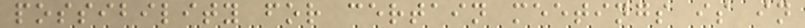possibility for certain meetings is in
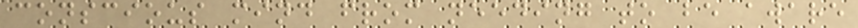conscious mind from needing to be aware
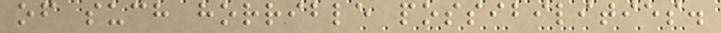of such horrible possibilities.
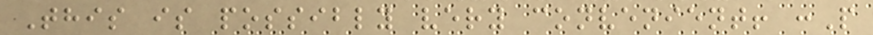This is possibly very convenient! :P
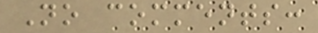No comments:
